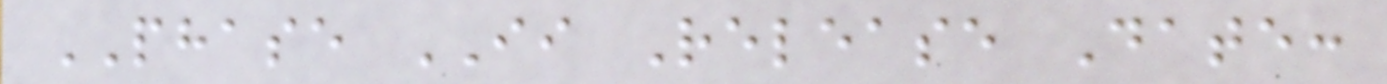PHASE II Release Date:
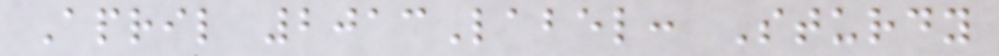April 2013Label: Sturdy
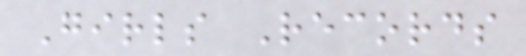Girls Records
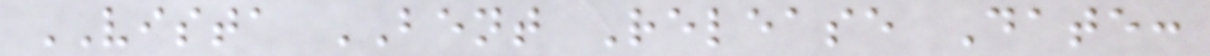VISTA BENT Release Date:
